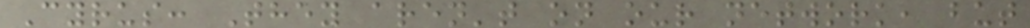Cyrus: They aren't on our network, but
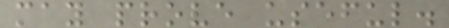may prove useful.
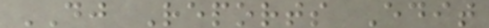DJ Reports Edit
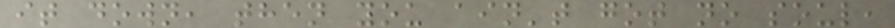it down, then you ain't got no soul,
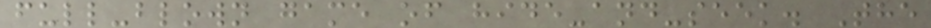full-blown game of hide-and-seek. The
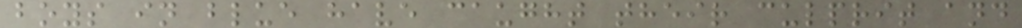boys in blue have caught their culprit and
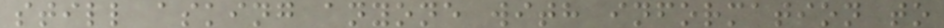still asking anyone with information to
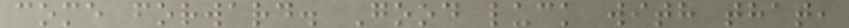come forward. Good luck with that,
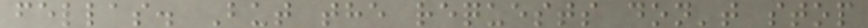fellas. But the requests don't stop
